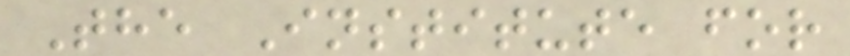The Institute for
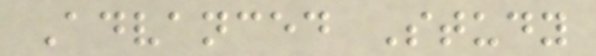Advanced Study
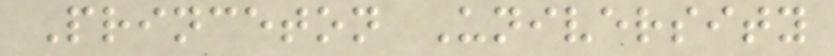Princeton University
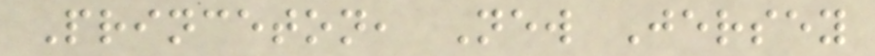Princeton, New Jersey
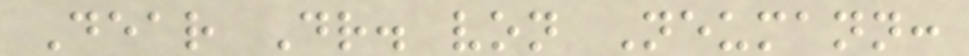Dear Dr. von Neumann:
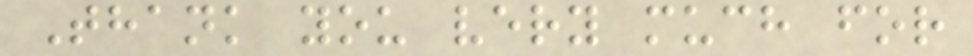Thank you very much for
